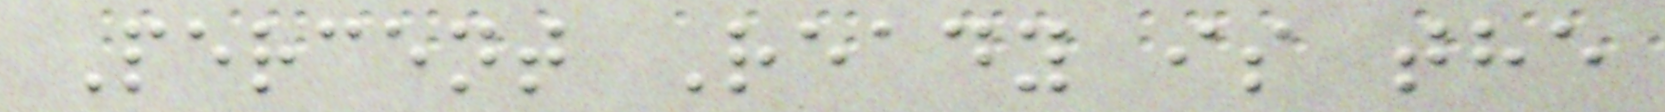Percent Ready is the
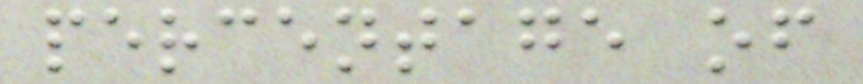percentage of
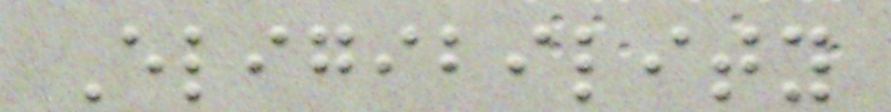Eligibility
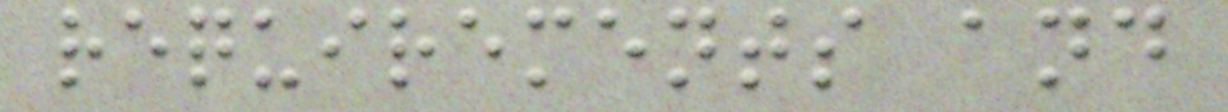requirements and
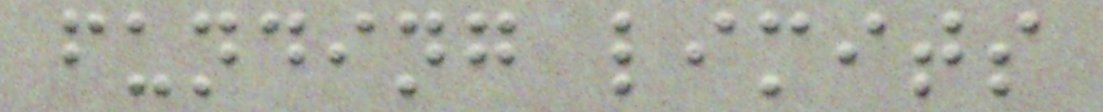funding limits
